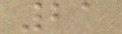21
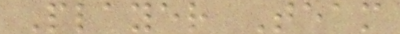Player Team
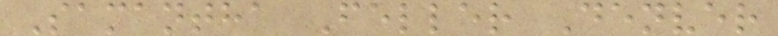Samantha Feller Denver
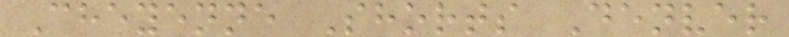Cheyenne Shorts Denver
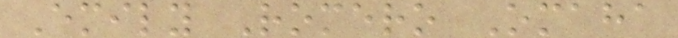Emily Romero Omaha
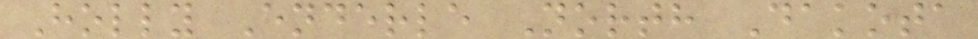Holly Enderle North Dakota
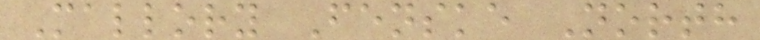Mallory Fenske North
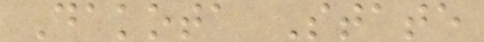Dakota State
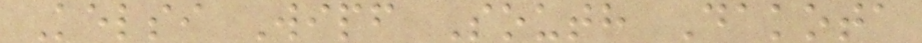Kelsi Wipf South Dakota
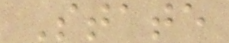State
